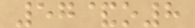57&o8
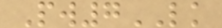Pw7LK
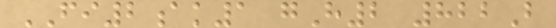FI2ak1 gH2 822B
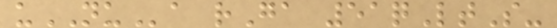uNUa rGa 51qLtS-
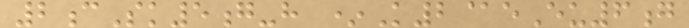2cSk5g-h *K2@eEu6g
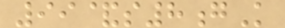99&s8gK
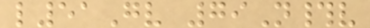l51Gv 79N#v
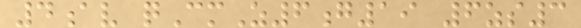4av qCmZ6g19 6zs3
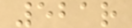521r
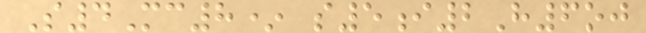S4Mc8* s5i2H6oj
